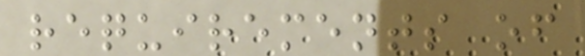requirements of
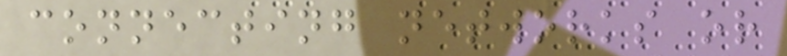connecting networks or
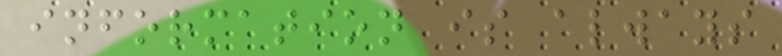information is always
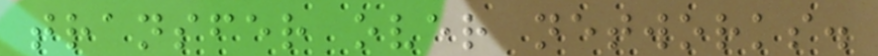transfer over networks.
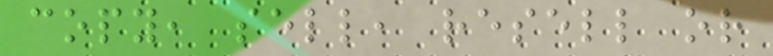copy, sell, resell or
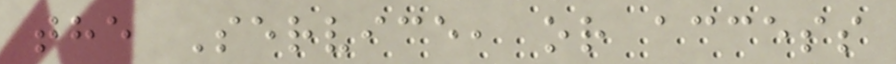the Service, or access
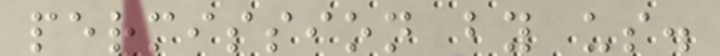permission by us.
